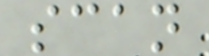scan
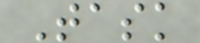Task
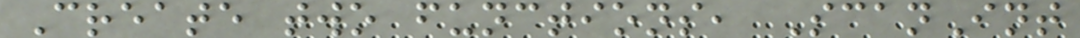Create two functions, ScanInt
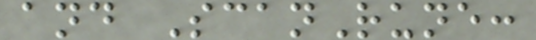and ScanRune:
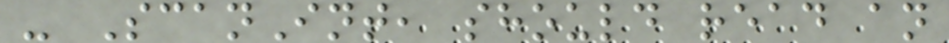- ScanInt, should read an
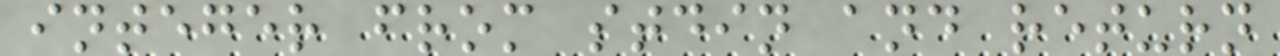integer from stdin and return
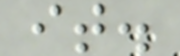it.
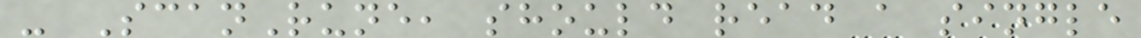- ScanRune, should read a single
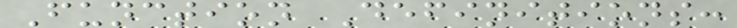Function Definitions:
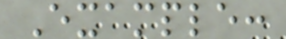Example:
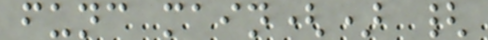func main() {
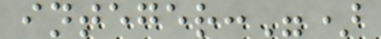integer:")
